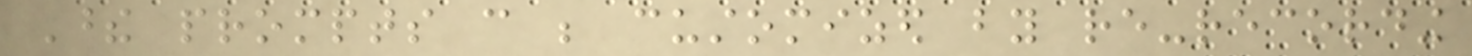These prompts can be customized by re-recording
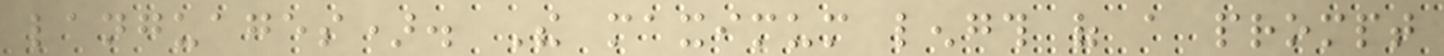languages). The maximum length of a prompt
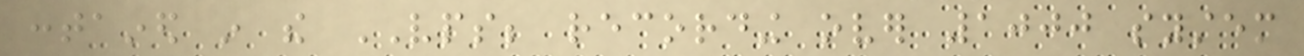contained in the VPS; recording over 1000 system
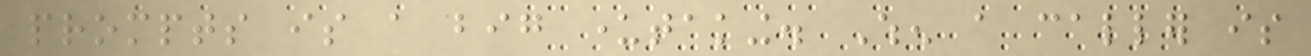prompts is a big undertaking. When a caller is
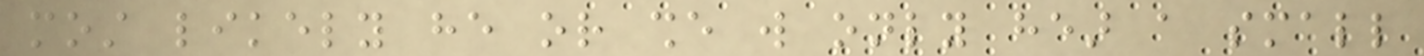most likely he or she will only hear a small
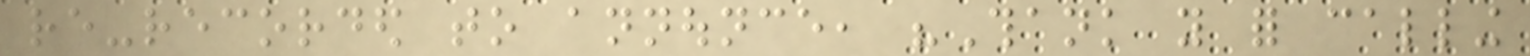re-recorded to announce, "Thank you for calling
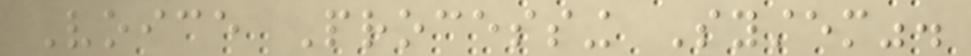Voice Processing System".
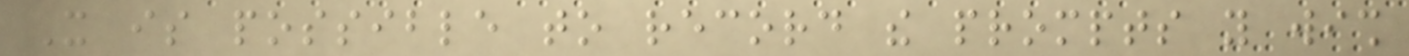It is possible to record the prompts you wish
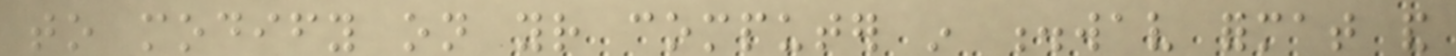to modify on your computer in .wav format and
